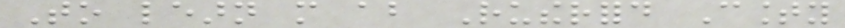To learn more about Rutherford County
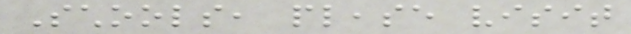Schools, please visit
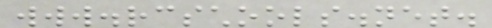www.rcschools.net.
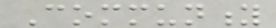Community
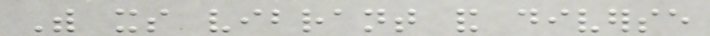With its vibrant and diverse
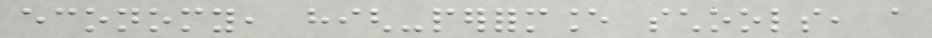economy, high-performance schools, a
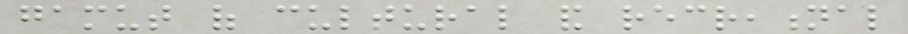gamut of cultural and recreational
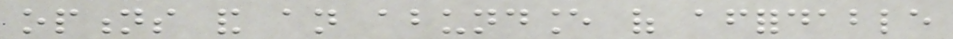options and an abundance of affordable
